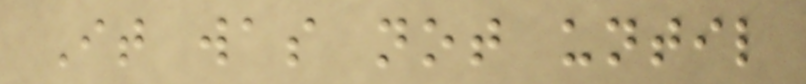It was not until
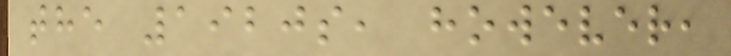the 1920s, however,
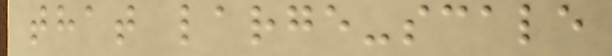that large-scale
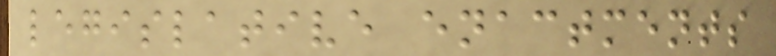legislative enactments
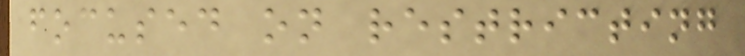focused on restricting
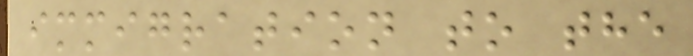immigration to the
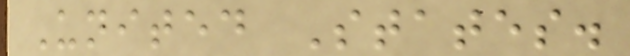United States.
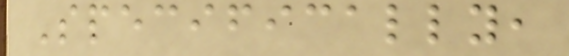Specifically,
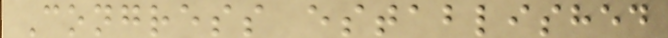Congress established
